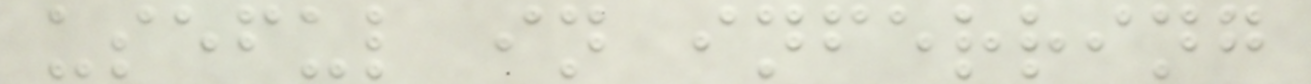useful in inferring
